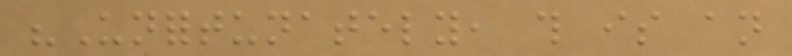"Unfortunately, this is an
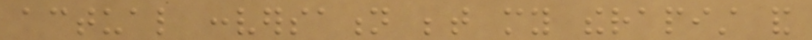actual conversation between my therapist and
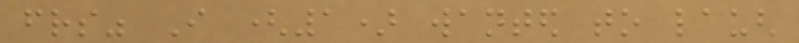friends" I (1) wanted to laugh
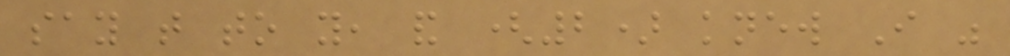say that to you, and (2) knew I was
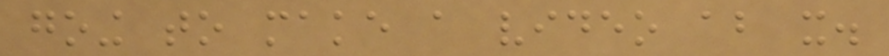going to make a video about it.
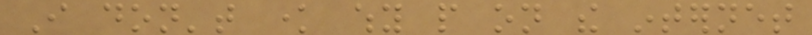I don't know why people on the internet
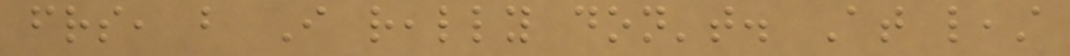friends, but I really don't. At least
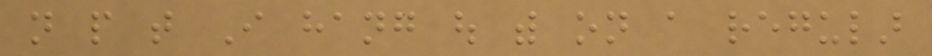not people that I hang out with on a regular
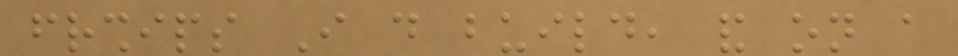friendships I do build, and on a
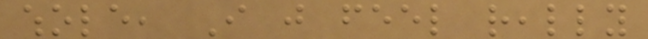whole, I just feel really
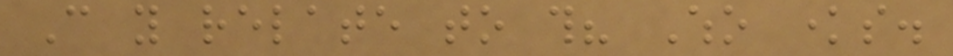Can you relate to this? Who knows.
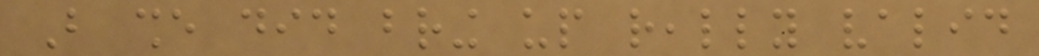But she did bring up really valid
